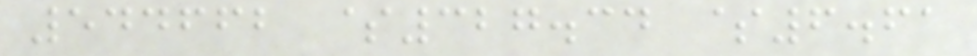544662 $327.34 $6.61
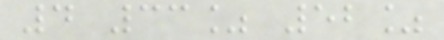4 33% 52%
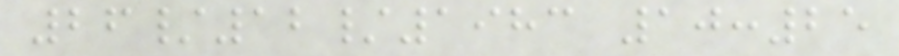26/12/1983 10:25
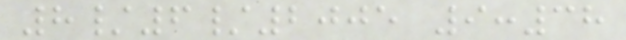8/6/2005 9:38
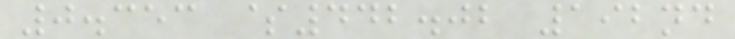0.353 $442.02 192nd
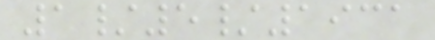1/5/1931
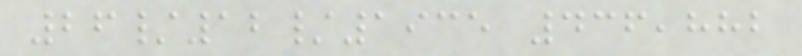26/12/1935 436,882
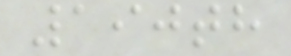190th
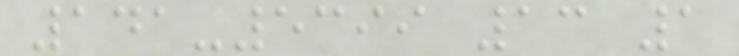141-5399 13 1
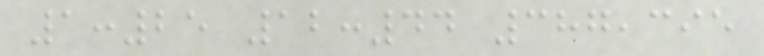1:25 12:44 387,395
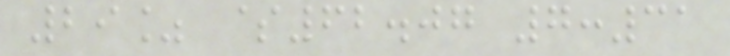29% $62.07 7:31
